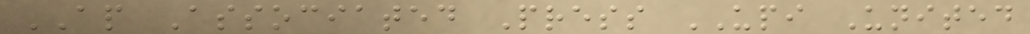AP Associated Press UPI United
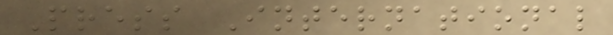Press International
